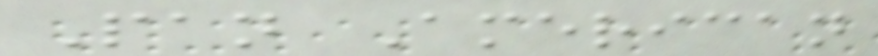Pan American
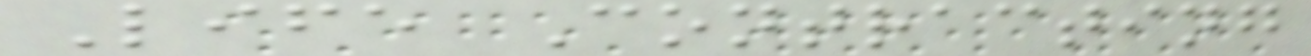Life Contracting
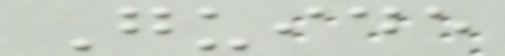Guide
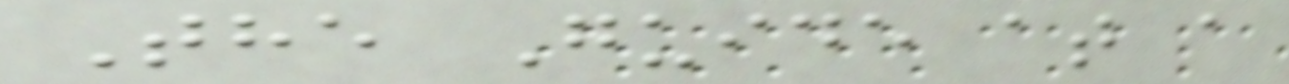The Guide at a
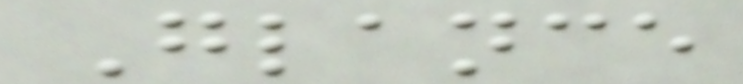Glance
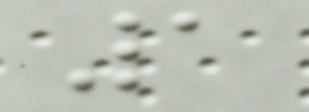1
